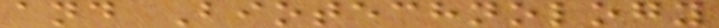and Biotechnology
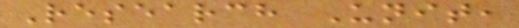Research Unit,
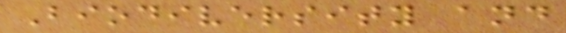Biodiversity and
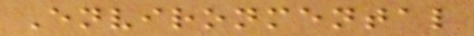Environmental
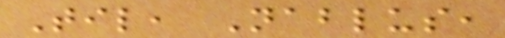Til, Nablus,
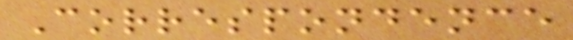Correspondence
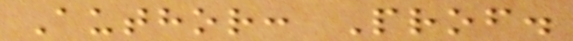Author: Prof.
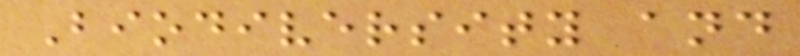Biodiversity and
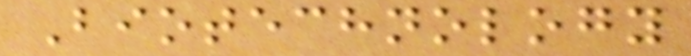Biotechnology
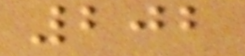202
